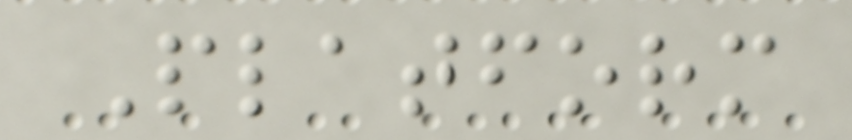Platform
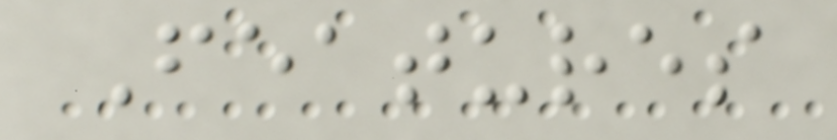Features
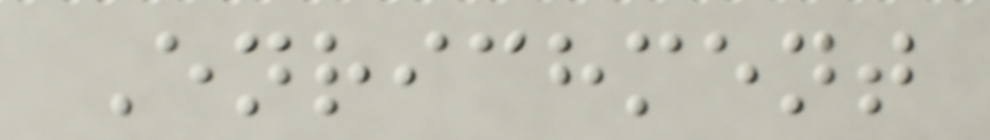Enrichment
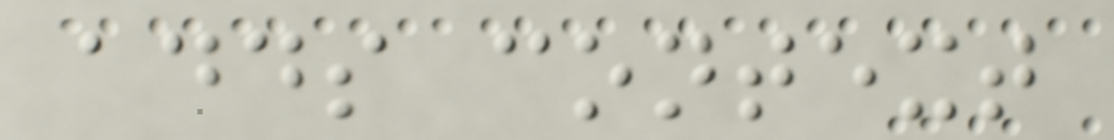adds context
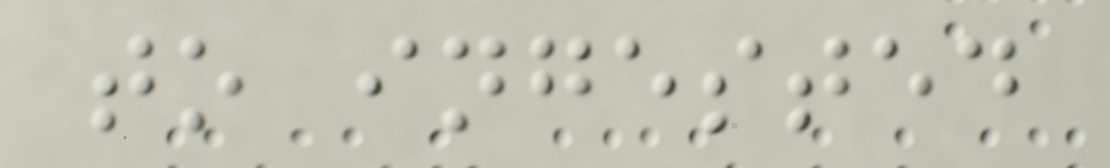to ingested
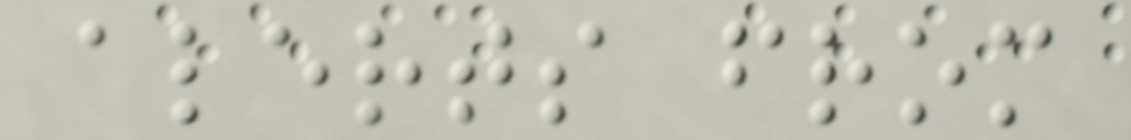alerts from
